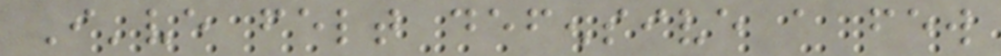I've felt defensive a few
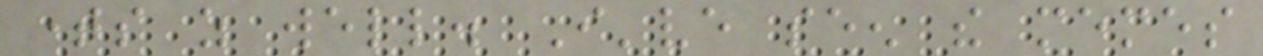times as well. I've seen the memes
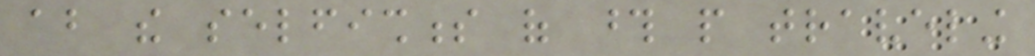about the selfishness of those people traveling
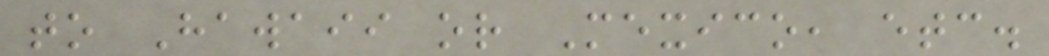to Hawaii or Mexico, etc.
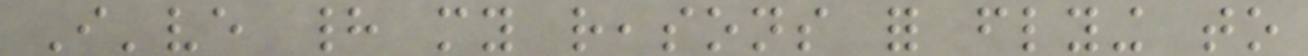I've had my reasons for flying to
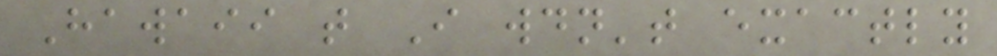Hawaii that I wouldn't exactly
